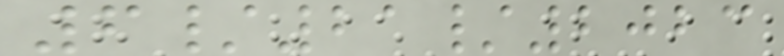6/21/2023
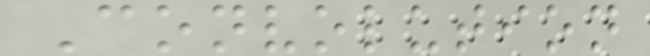Convolution
